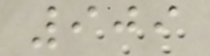909
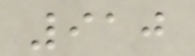910
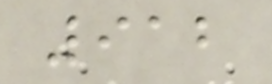912
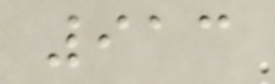913
